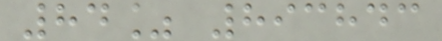84% 893843
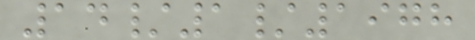14/1/1978
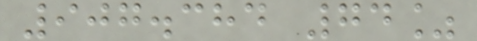907.384 74%
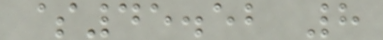$45.52 8
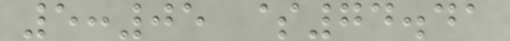5:05 $74.41
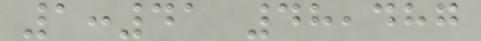1:41 48,487
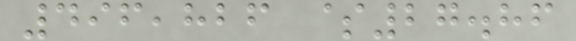496,826 $27.86
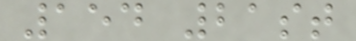154 21st
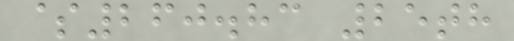$260.83 25th
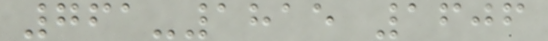761-1815 1606
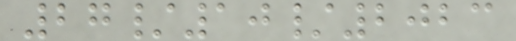27/10/2023
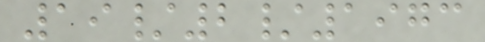19/2/1973
